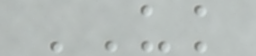UK
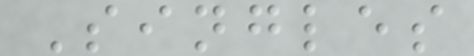Singles
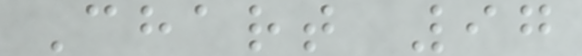Chart 97
